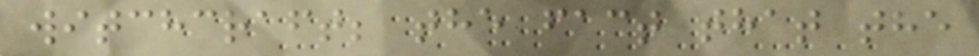witchcraft; the fact that the
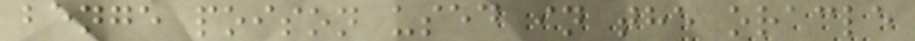benge poison used in the oracle
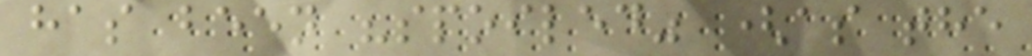has been "spoiled" (as the
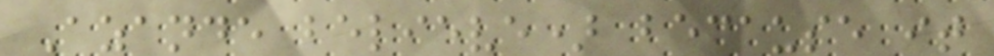Azande believe) because it
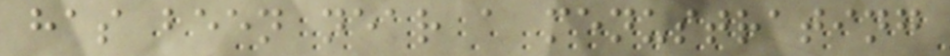has been near a menustrating
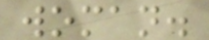woman.
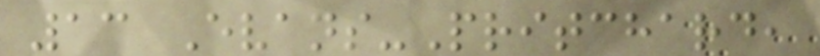13 Evans-Pritchard,
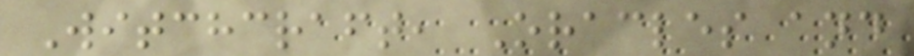Witchcraft, Oracles and
